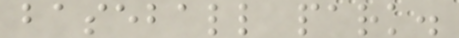baseball park.
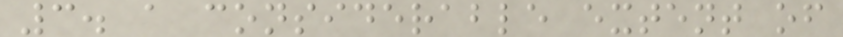3. a considerable extent of
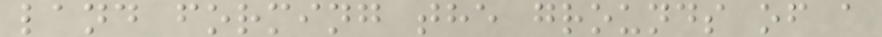land forming the grounds of a
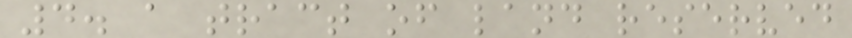4. a tract of land reserved
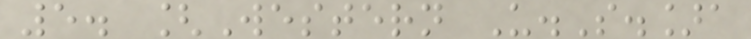5. [Western U.S.]a
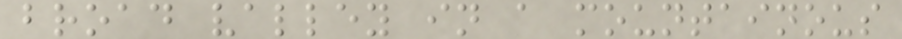broad valley in a mountainous
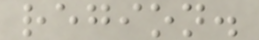region.
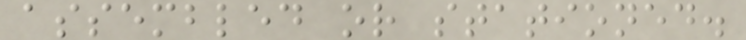assembled or stationed.
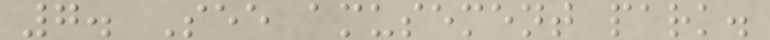7. See amusement park.
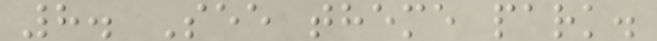8. See theme park.
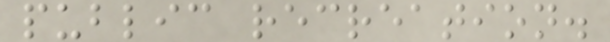public recreation.
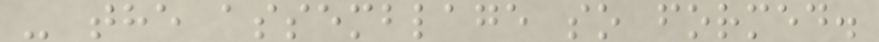- the assemblage so formed.
